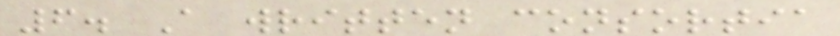6. A written consortia
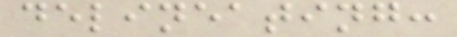delineating:
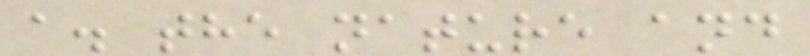a. the nature and
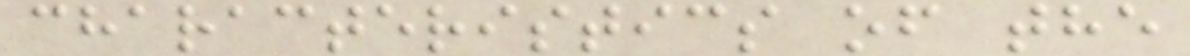characteristics of the
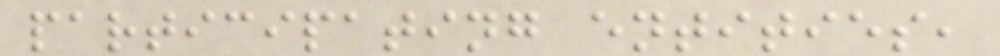participating entities,
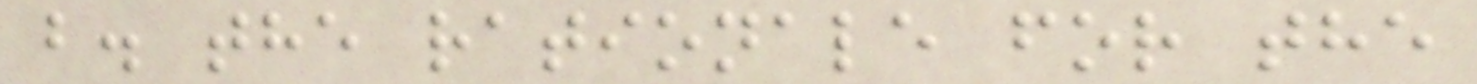b. the rationale for the
